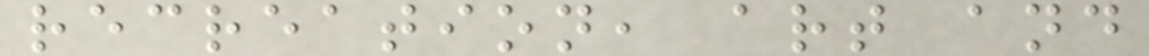recreation, art and
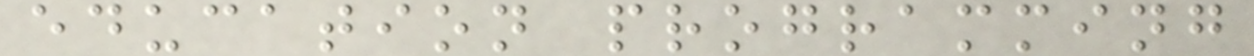education programming
